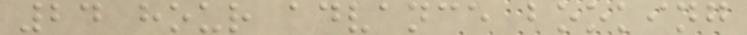24 hour advance booking
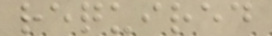required
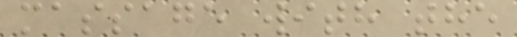massage with the
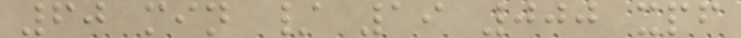60 min / 19 000 xpf
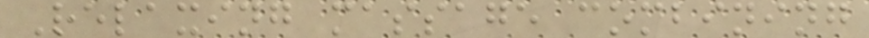Relaxing massage combining
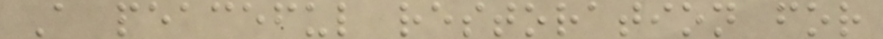A peaceful restoration for
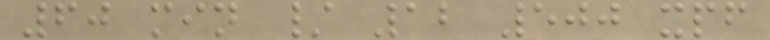60 min / 12 500 xpf
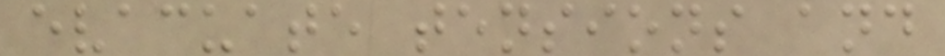evacuate tensions and
